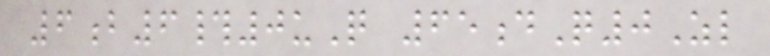6b6#0uQ 65dQ0Zl
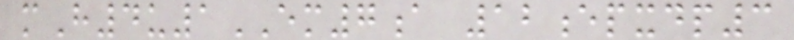mH4u1EM7a 12epxdp3
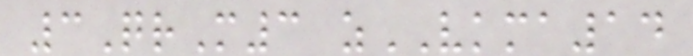3QrM3 zVKMA14
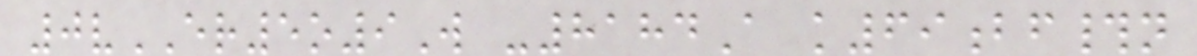0vER5o9W -8184A k69bf#n
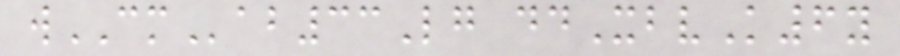wCMab33Lg ddXbvK6y
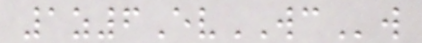1z6EvWCw
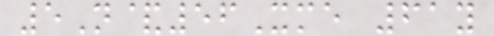5N&56Xme 61y
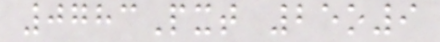0783Pxt 25o9
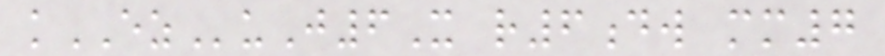kEZuJ6X r6dw mm7
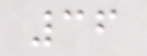36
